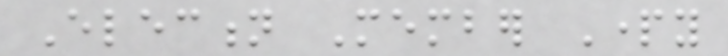Election Member Party
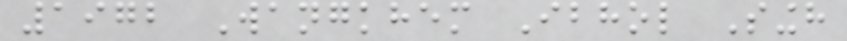1972 Wangkhem Ibhol Singh
